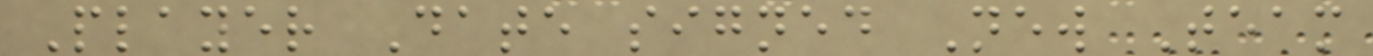Player Date signed New Team
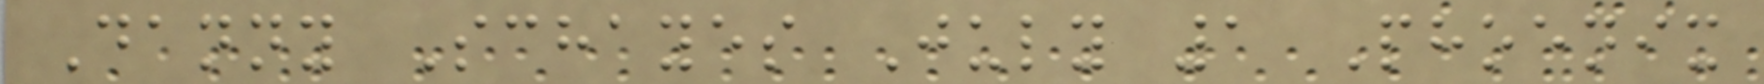Danny Schayes July 1 Phoenix
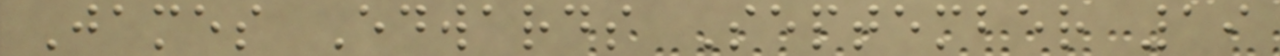James Edwards September 19
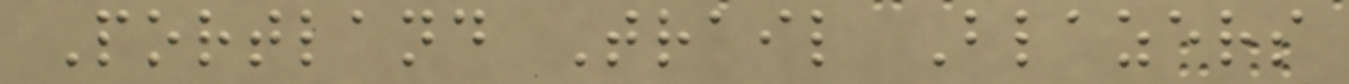Portland Trail Blazers
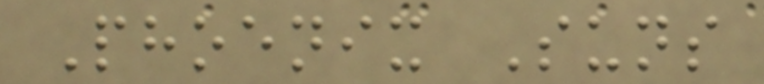Phoenix Suns
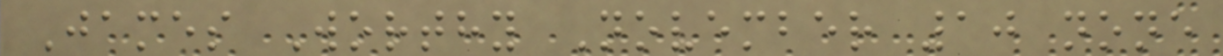James Worthy November 10 none
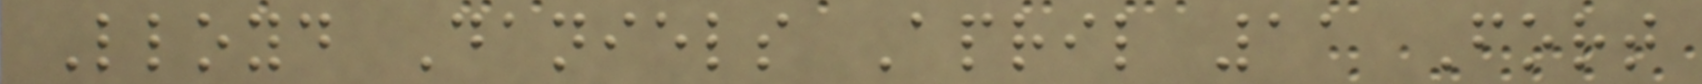Lloyd Daniels April 11 Fort
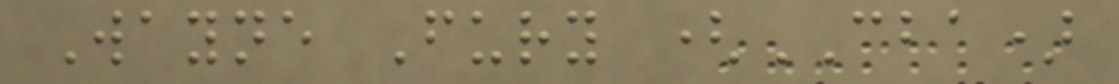Wayne Fury (CBA)
